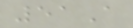51A
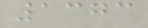1373
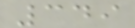349
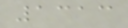1313
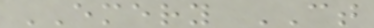EMERY CT
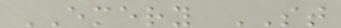EMERY ST
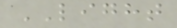LIGHT
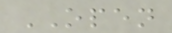OPEN
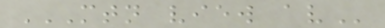MTN VIEW AV
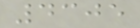4305
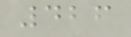426
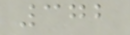372
